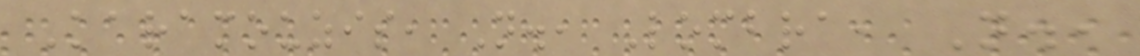Karamouzis, N., Lombra, N.,
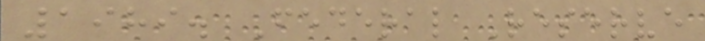1989. Federal Reserve
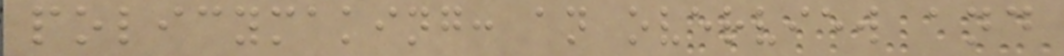policymaking: an overview and
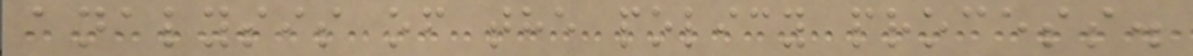analysis of the policy process.
